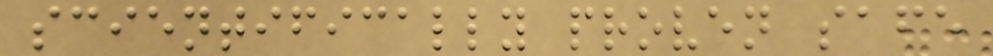scientifically proven safe
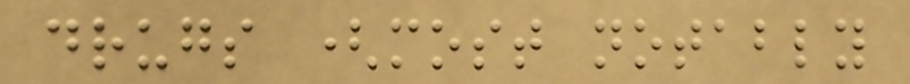drugs (most notably
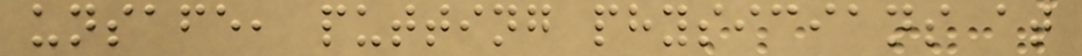unsafe, putting physicians at
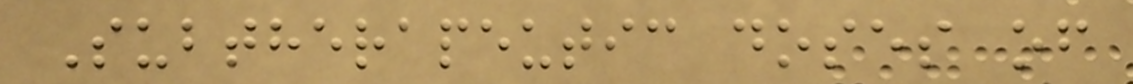Subtherapeutic doses of
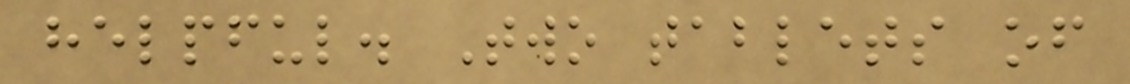helpful. Two tablets of
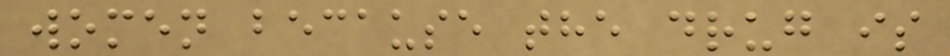women because the drug is
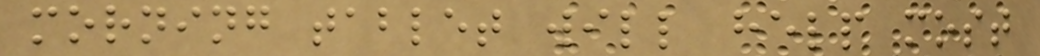morning tablet will help most
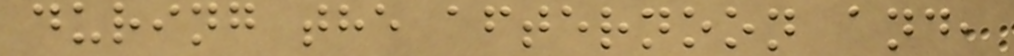during the afternoon and,
